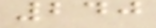240
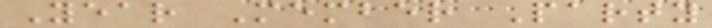Year Member Party
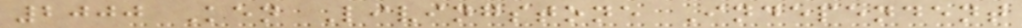2000 Ken Livingstone Independent
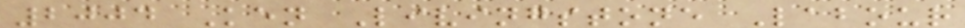2004 Ken Livingstone Labour
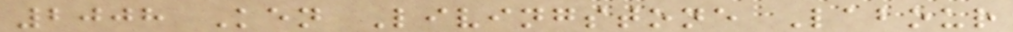2008 Ken Livingstone Labour
